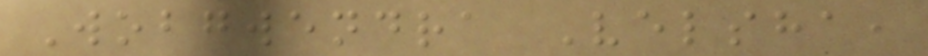Wobgwendra Velsha,
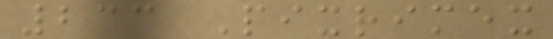233 Pixrimex
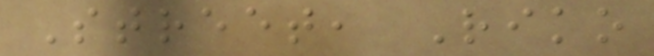Street, Riko
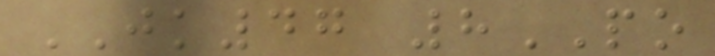JK47 8PO
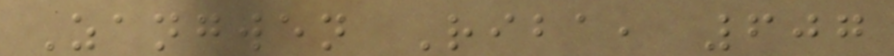Zangwen Riba, 607
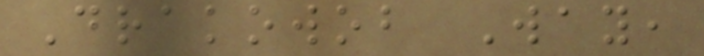Drakowob Way,
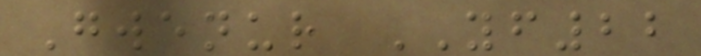Gwenur YF22
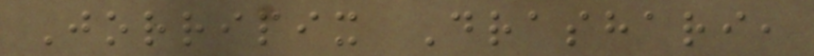Jorripix Drashari,
